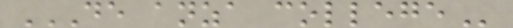DE ANZA COLLEGE
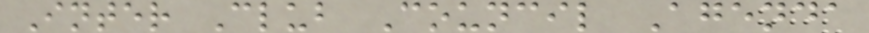Inter Club Council Agenda
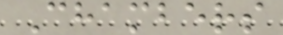Chambers
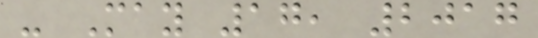- May 17, 2017
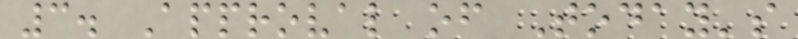3. Approval of Today's
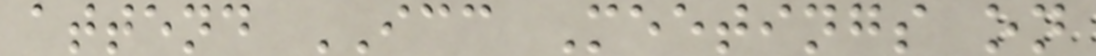attend ICC Meetings on
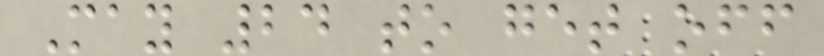May 24 to get off
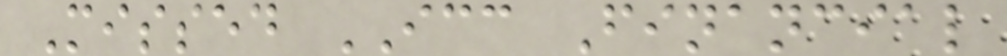Missed ICC Financial
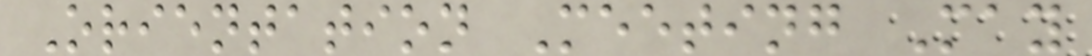Orientation Meeting May
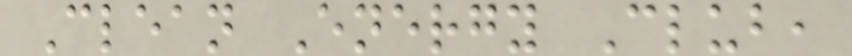Clean Energy Club,
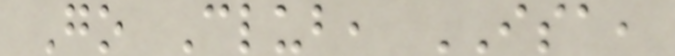Go Club, ISA,
